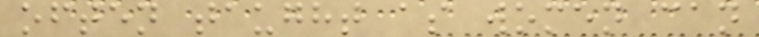often taught as women can
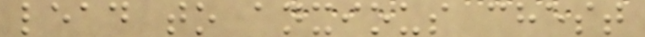lead to anxious chest
